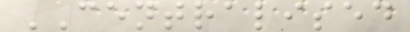CENTRALISED
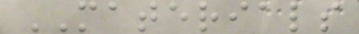MATERIALS
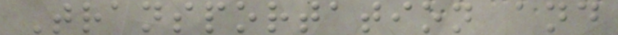Transportation and
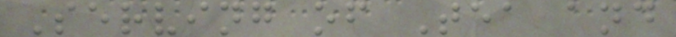Serving of Tea and
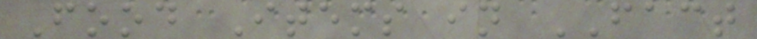Food Items in FACT
